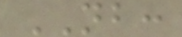NB:
